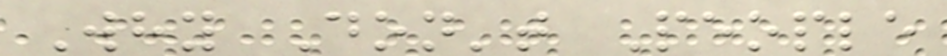Why Don't People
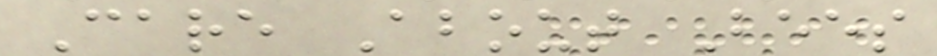Care About Bees
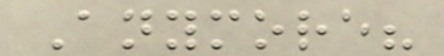Anymore?
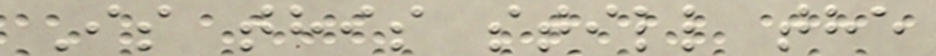Is this still the
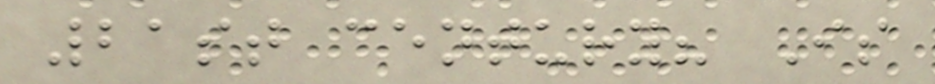21st century? Is
